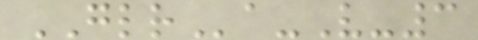GLRa-V-3
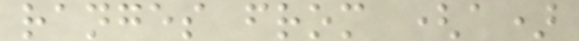ranges from (a)
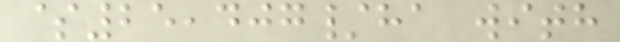$25,407/ha with
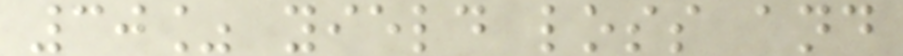30% yield loss and
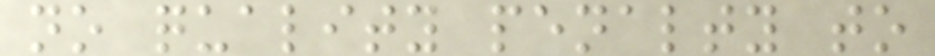no quality penalty to
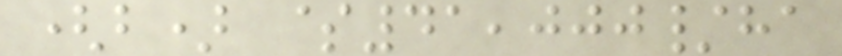(b) $41,000/ha
